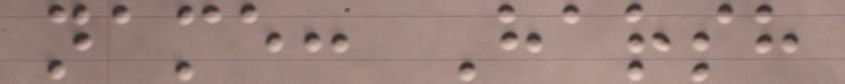name: Harsh
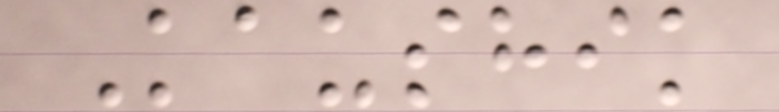Kaushik
